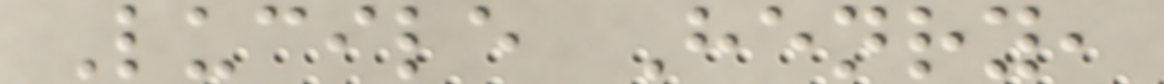Lucile Henry,
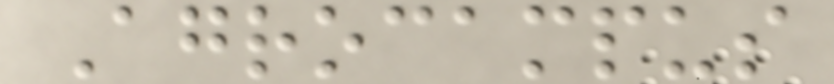Agrocampus
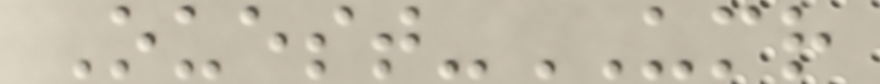Ouest-UMR
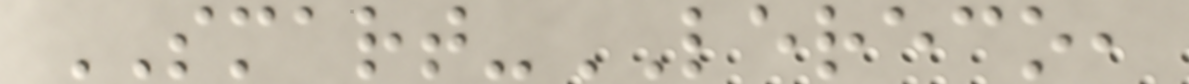SMART-LERECO,
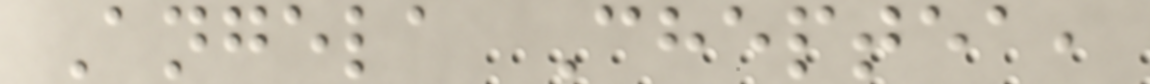Angela Cheptea,
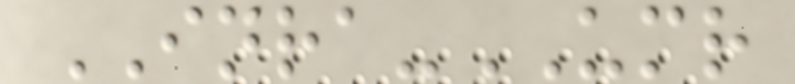INRA-UMR
